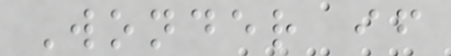Wonder if
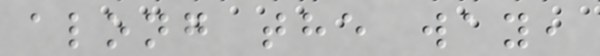along the way,
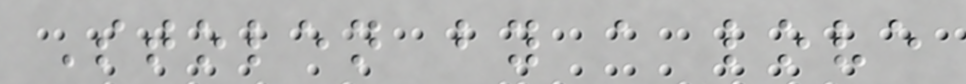Stolen by a love
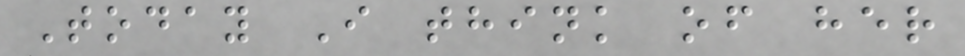Today I think of her
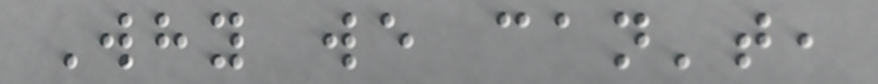Why we can't,
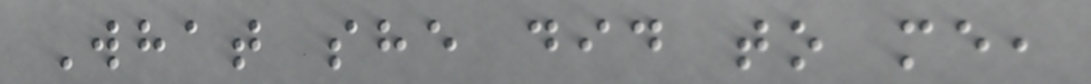What she did to me,
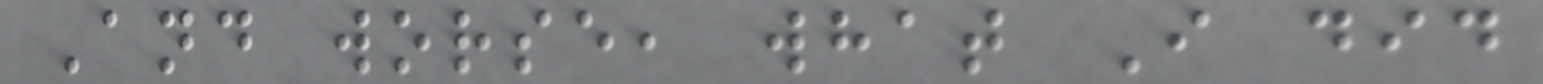And worse, what I did
